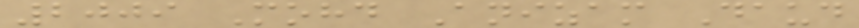2009 Mohd Anizam Daud
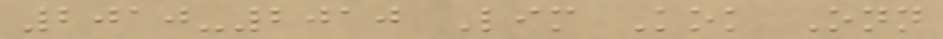2010-2010 Lim Kok Onn
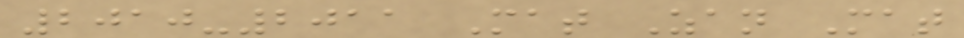2010-2011 Mat Zan Mat
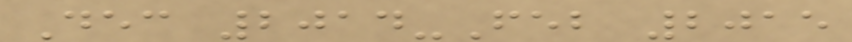Dec 2014-Feb 2015
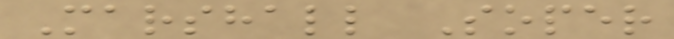Marshall Soper
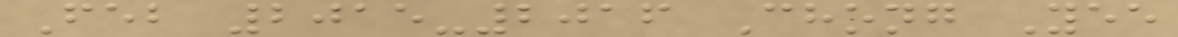Feb 2015-2016 Chong Yee
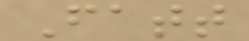Fatt
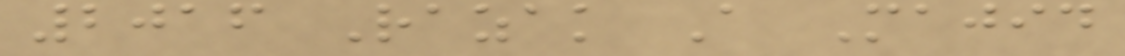2016 Razak A Majid
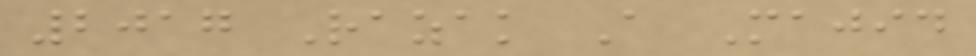2017 Razak A Majid
